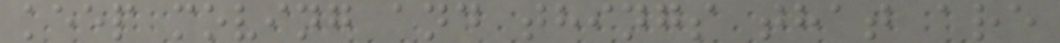keep moving and things that are
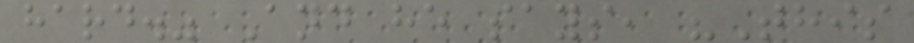hard." And he says, "This
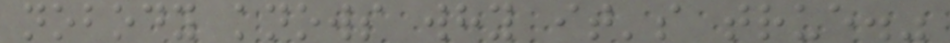nobody knows why it's true."
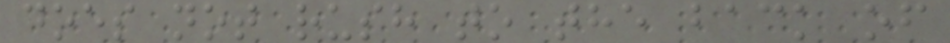does not rush to the back of
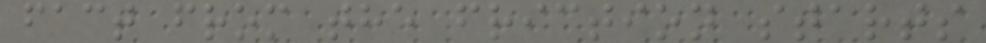fact from the friction starts
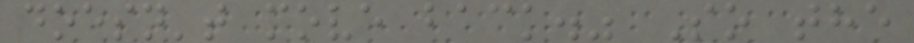doesn't move back." So the
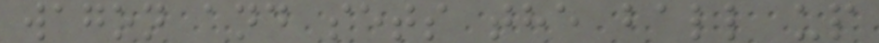wagon and sets the ball up
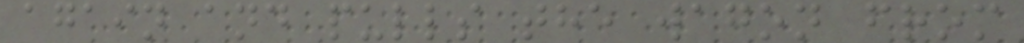again and pulls the wagon from
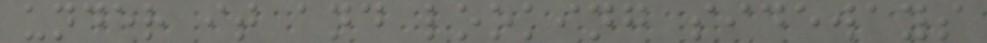under it and looking sideways
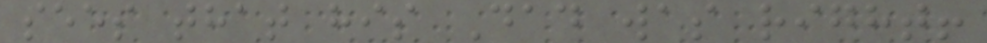sees that his Dad was right!
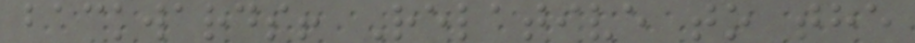backwards! Relative to the
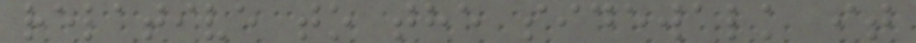relative to the sidewalk it
